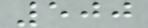500
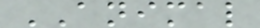ANIMAL
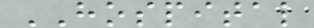HOSPITAL
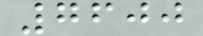7600
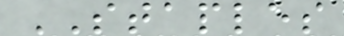STAPLES
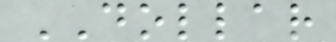DOLLAR
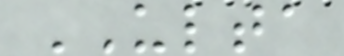ULTA
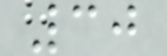30
